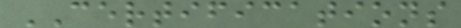CERTIFICATIONS
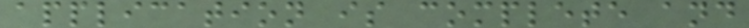application is complete and
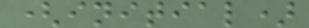(initial)
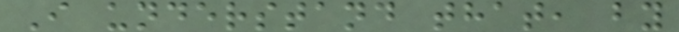I understand that, by
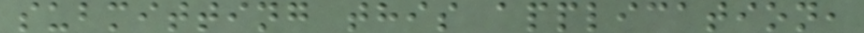submitting this application,
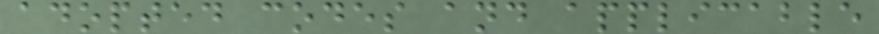adopted codes and applicable
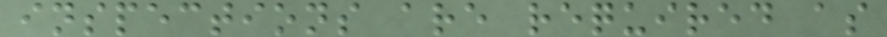inspections are required as
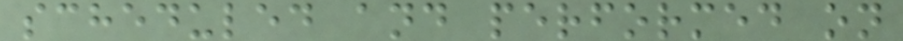scheduled and performed on
